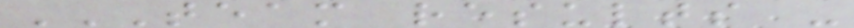TEAM RESULTS -
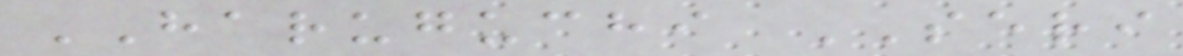HARUGUCHI SERI
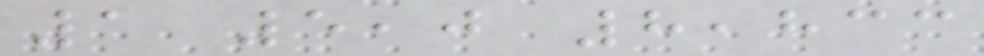1 5,0 8,833
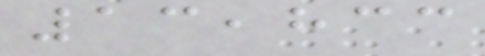13,833
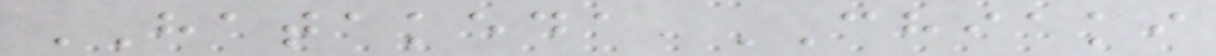HATAKEDA CHIAKI
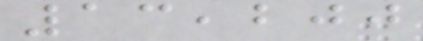13,200
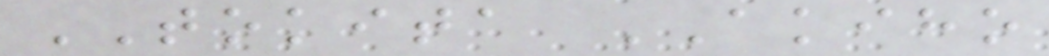TOKITA AKIHO
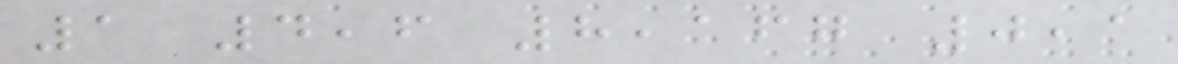1 4,6 8,167 0,1
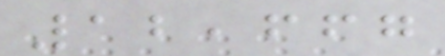12,667
